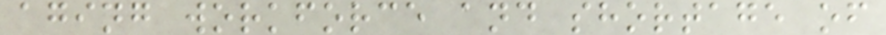aging workforce and shortage of
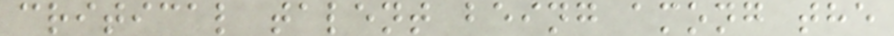critical talent being among the
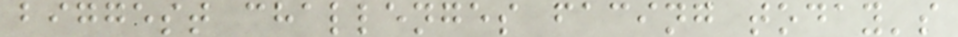biggest challenges facing today's
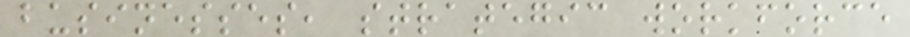businesses, strategic workforce
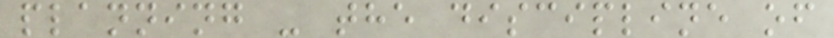planning - the discipline of
